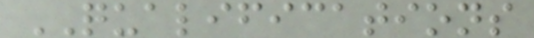QUALIFICATIONS
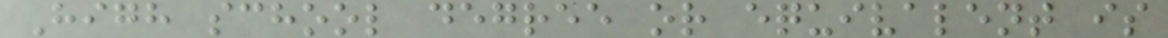High school degree or equivalent is
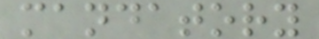mandatory
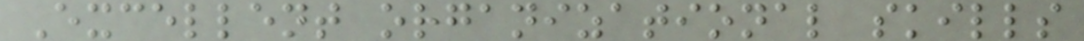Excellent organizational skills
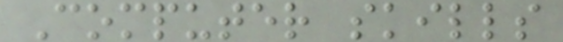Computer skills
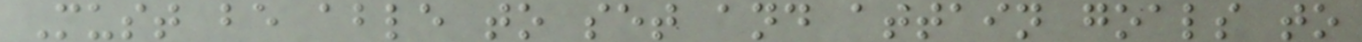Must be able to set and attain goals to
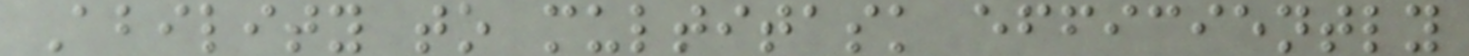Ability to multitask efficiently
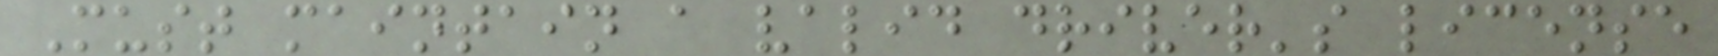Must maintain a valid driver's license
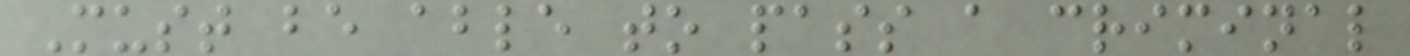Must be able to pass a criminal
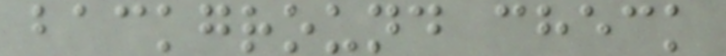background check
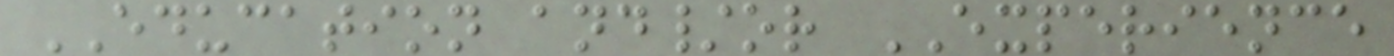EDUCATION and/or EXPERIENCE
